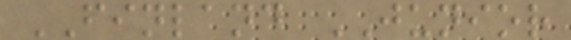FINLAND JUNIOR
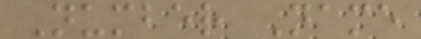Number Name
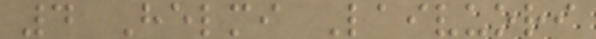4 Helmi Laivuori
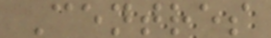Centres
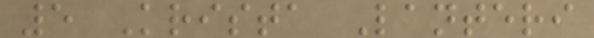5 Krista Lanteri
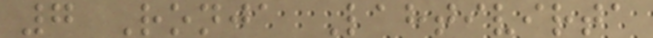7 Ronja Lahtivirta
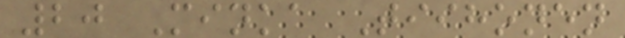20 Minka Tiihonen
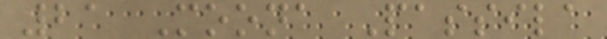21 Moona Passila
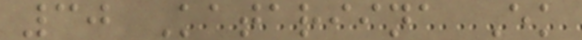30 Katariina Ek
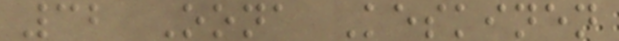32 Oona Keskinen
